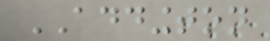ADDINGTON
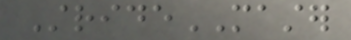StrideMASTER
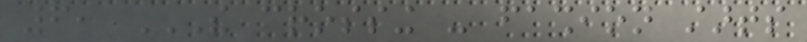6, THE CROSSING - FASHION STARTS
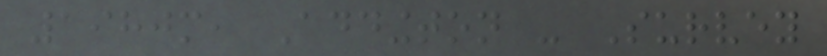1980m, Addington - Survey
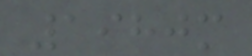1980m
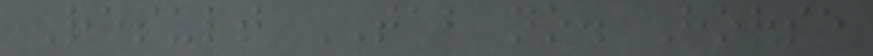Result TAB no. Horse
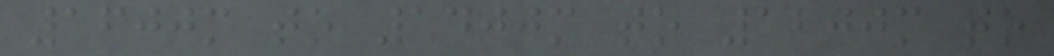1600m to 1400m to 1200m to
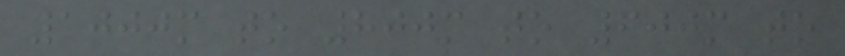1000m to 800m to 600m to
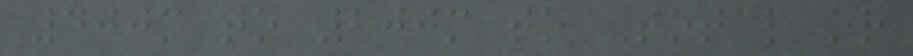400m to 200m to Total or
